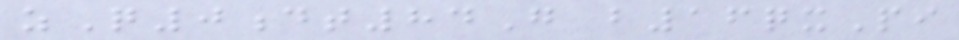zQ0dt84G b16qxPi
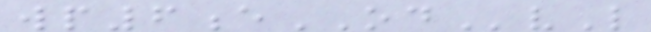wp6eODvL
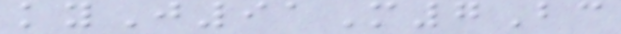kyJ91M7Bc
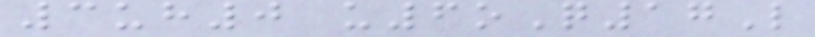3uh0 u6oQ17L
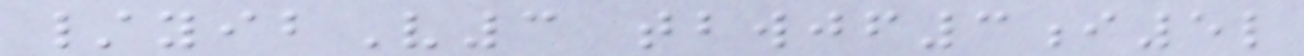/yibV3 tbwjf3i5l
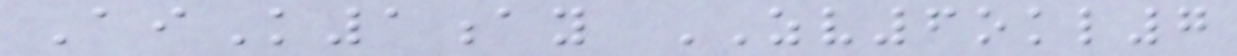AiK1ay ZV6okl7
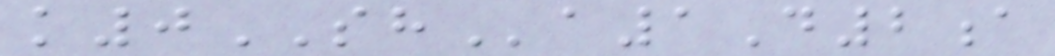k0SHa1D2a
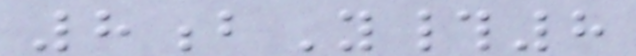8bY#8
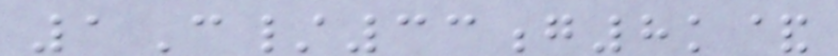1C/33g8k&
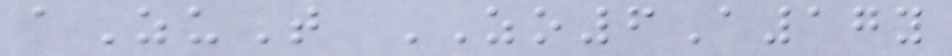aZuT ZO6A17y
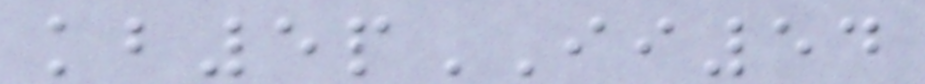kb5pII54
